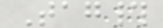Tag#
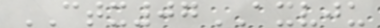CTX07AXVJU
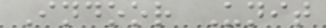Indoor Unit
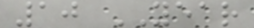10 YEAR
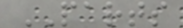PARTS
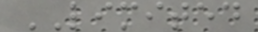LIMITED
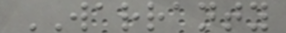WARRANTY
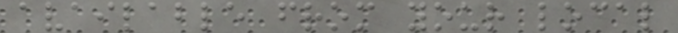available from your local
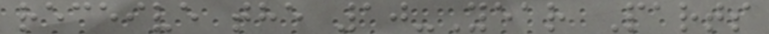receive the 10-Year Parts
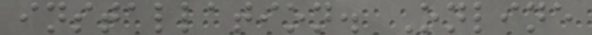installation. Online
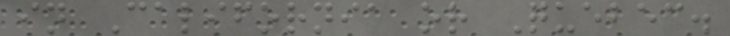in California or Quebec.
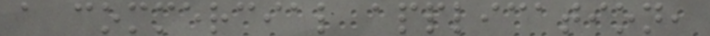a commercial application,
